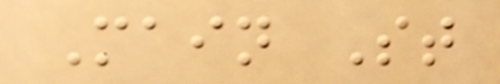Main St
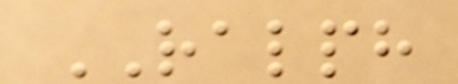RALPH
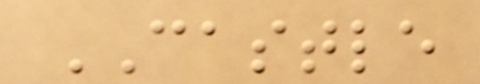CASTLE
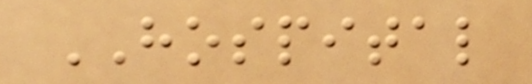HOSPITAL
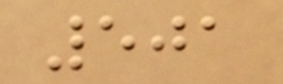501
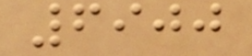6900
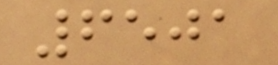6501
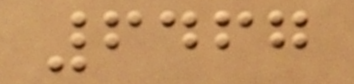6467
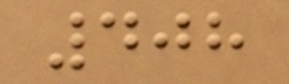408
